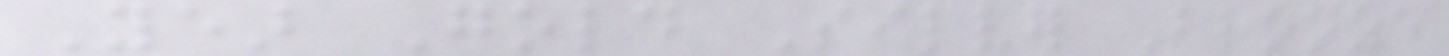Year Gold Silver Bronze
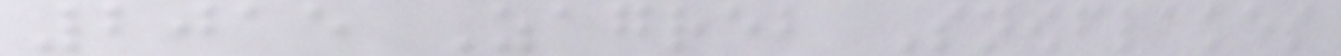2015 Zagreb Snowflakes
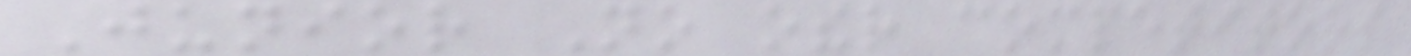Junior No other competitors
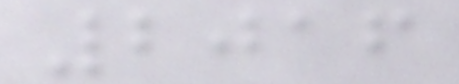2016
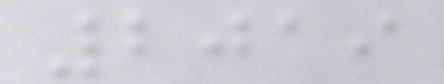2019
